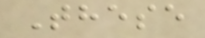These
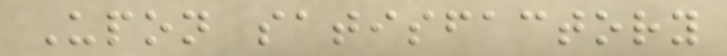Upon satisfactory
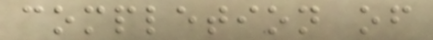completion of
